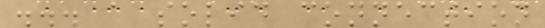... a solid connection
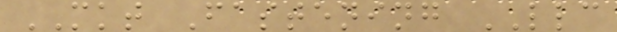MKT Fastening LLC
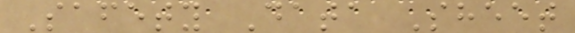Safety Data Sheet
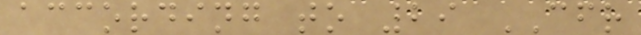according to 29 CFR
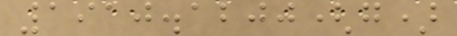1910.1200(g)
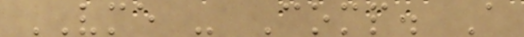VME - Comp. A
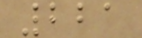221
